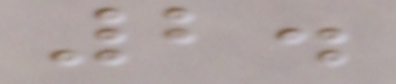2.
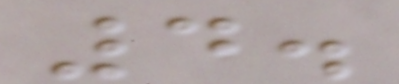4.
